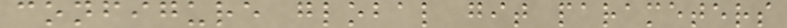configure global git parameters
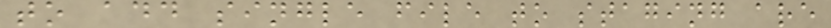to add single file to staging are
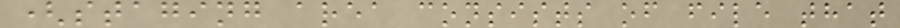(staging area consists of file that
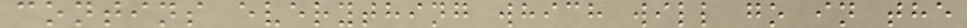contins everything which will go in the
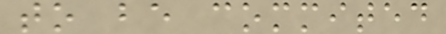to be commited
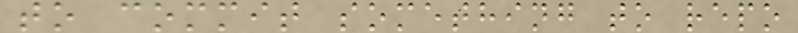to commit something to repo
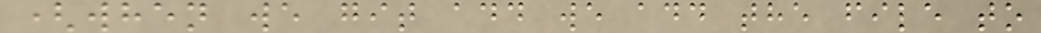(when we git add we add the file to
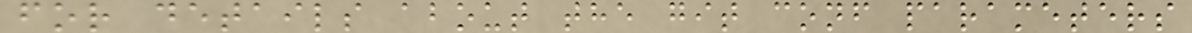for details about the git conf parameters
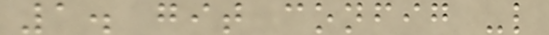1. git config -l
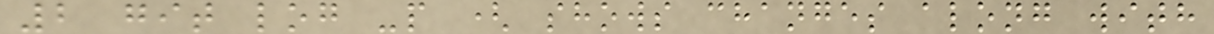2 git log -p ( shows changes along with
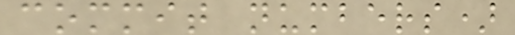commit numbers)
